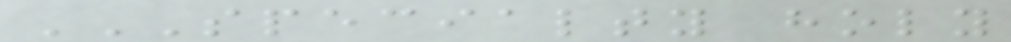SPECIALTY HOLY
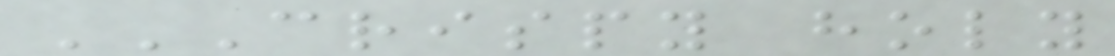CRISPY HOLY
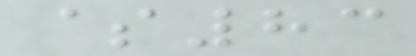$83
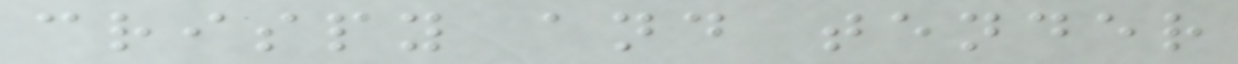crispy and tender
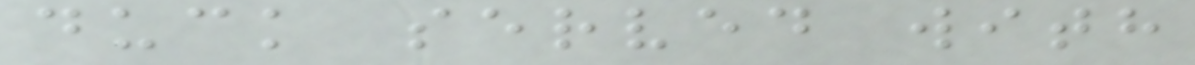duck served with
